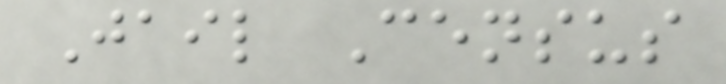Jail Census
